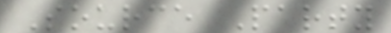Source Party
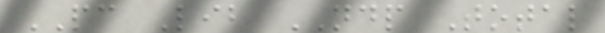PC Lib NDP Total
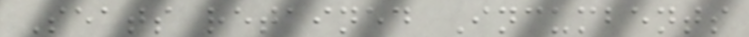Seats retained Incumbents
